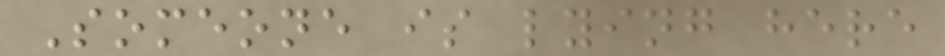Someone is lying here
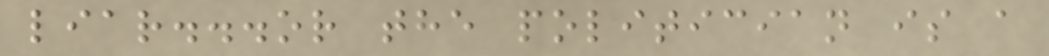liar...or the politician is a
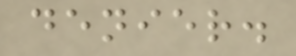denier.
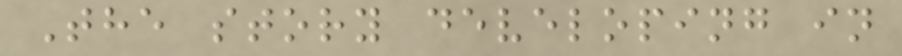The story developing in
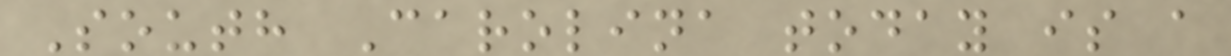South Carolina today is a
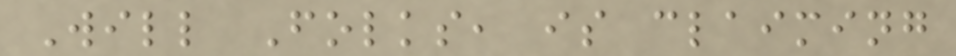Will Folks, is claiming
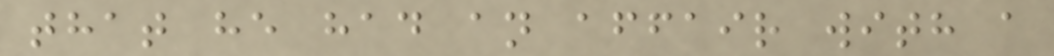that he had an affair with a
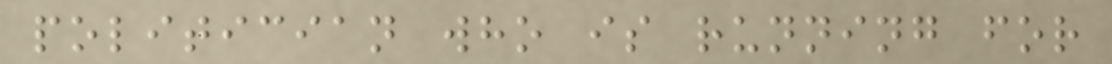politician who is running for
